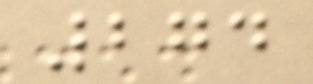274
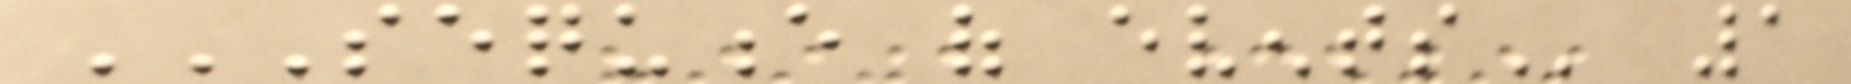SEQUENCE OF EVENTS 1
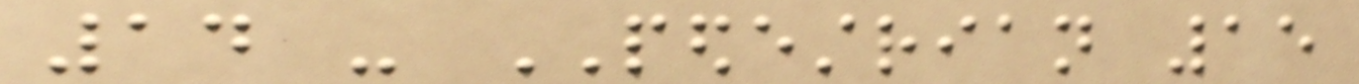14 - PEDESTRIAN 15
